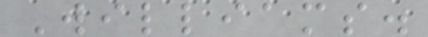Williams.
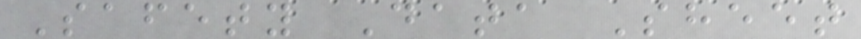Safety Data Sheet
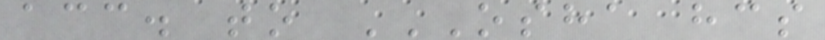acc. to OSHA HCS
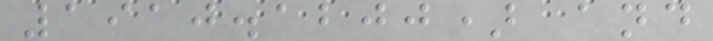1910.1200) and
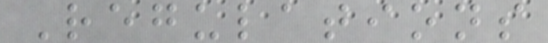Regulations
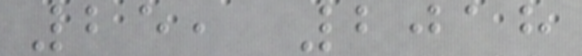25, 2018
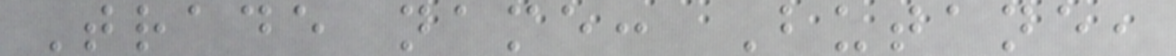Trade name: Butane,
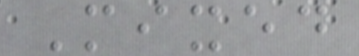Mixed
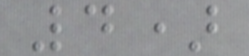4)
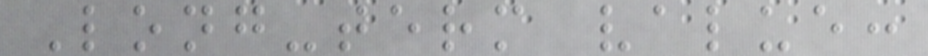Long-term value:
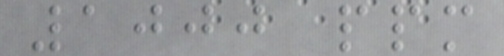1000 ppm
